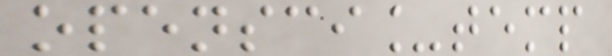opensci_temp
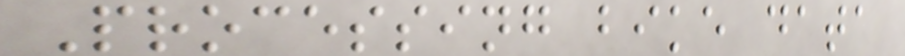Processing bike data
